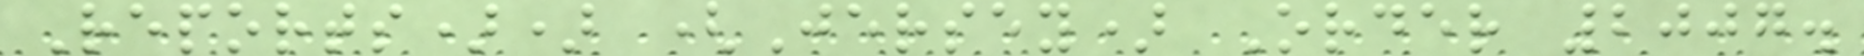Reports)) (Jersey) Order 2007.
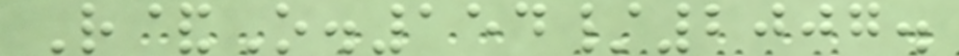R&O.154/2007.
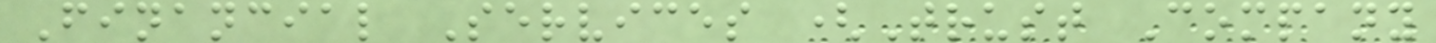Financial Services (Trust Company
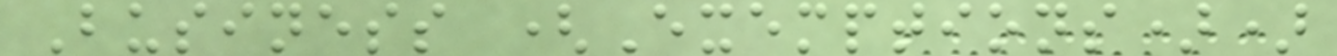Business (Exemptions))
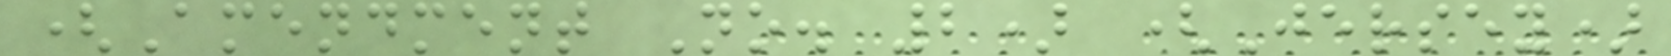(Amendment No. 2) (Jersey)
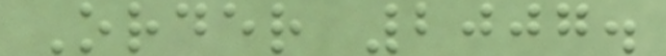Order 2007.
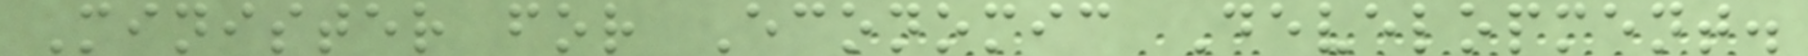Minister for Economic Development.
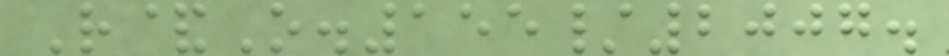R&O.155/2007.
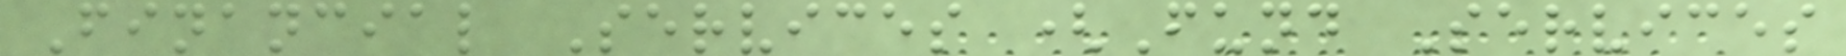Financial Services (Fund Services
